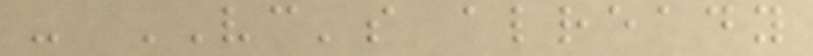- VC's already
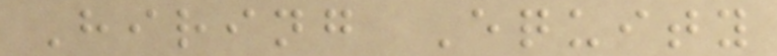Hiring Equity
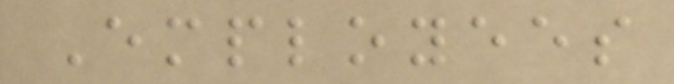Employees
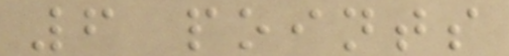6 points
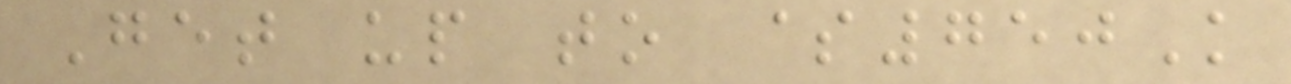Get up to $750K
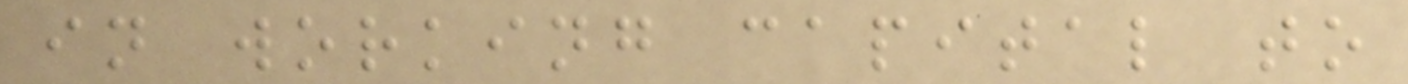in working capital to
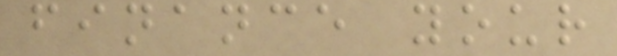finance your
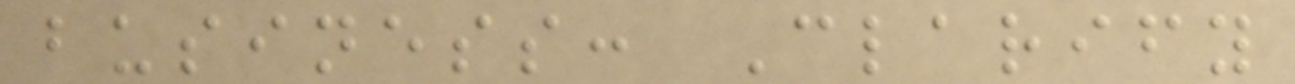business: Clarify
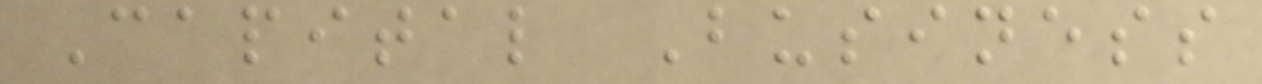Capital Business
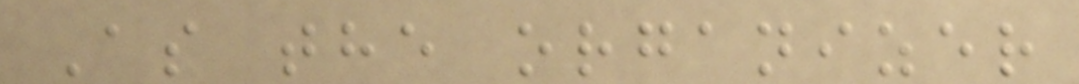As the organizer
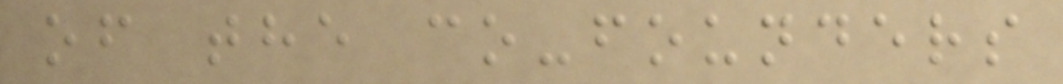of the co-founders
